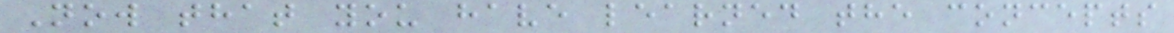Now that you have learned the concepts
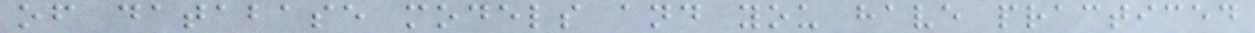of database models and you have practiced
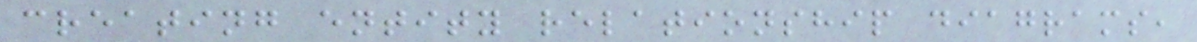creating entity relationship diagrams,
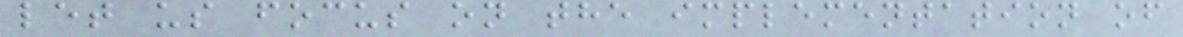let us focus on the implementation of
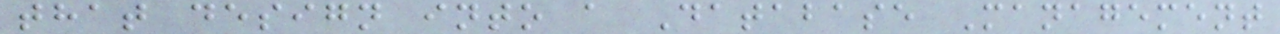that design into a Database Management
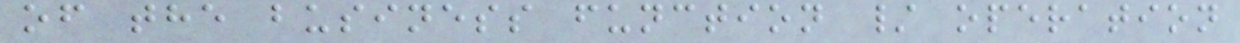of the business function / operation
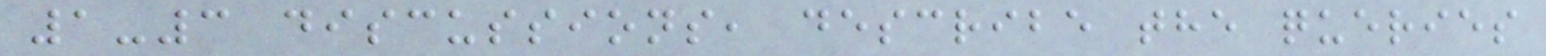1-3 discussions, describe the queries
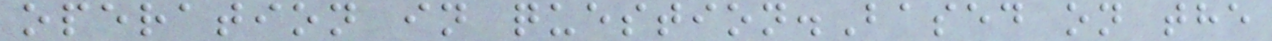operation in question.Based on the
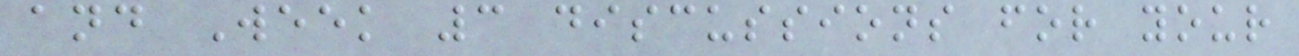and Week 3 discussions for your
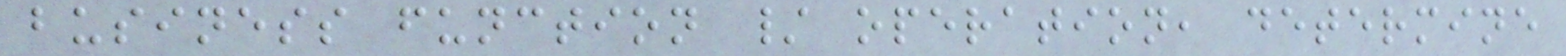business function / operation, determine
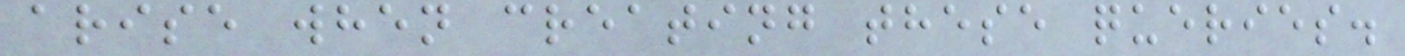arise when creating these queries.
